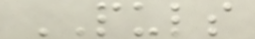PULS
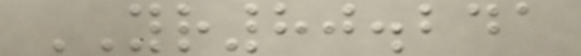YR80.241
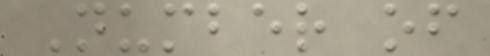Number of
